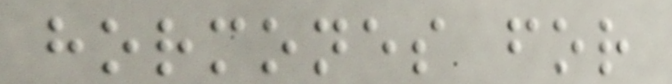hormones for
